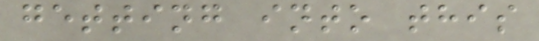getting into this
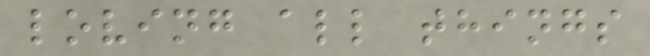loving all things
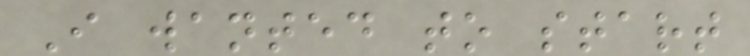I wanted to start
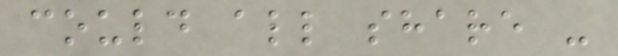could all share -
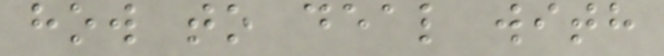how to deal with
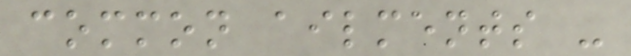common ailments -
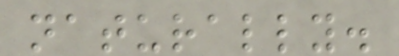naturally.
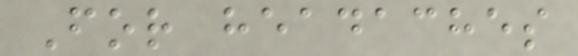For headaches
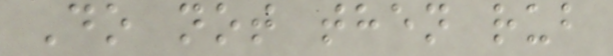Do not then rub
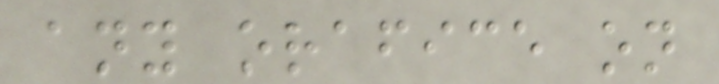any orafice on
